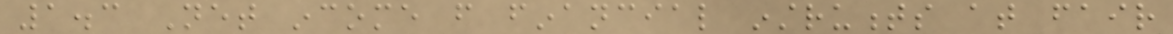1.3 Net income from financial instruments at fair
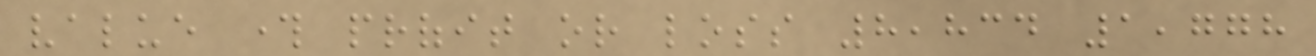value through profit or loss 8,834 1,778
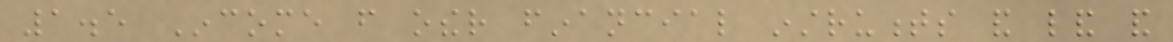1.5 Income from other financial instruments and land and
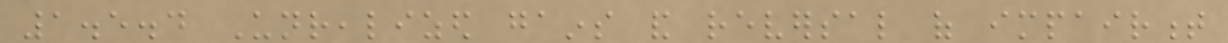1.5.4 Unrealized gains and reversal of impairment
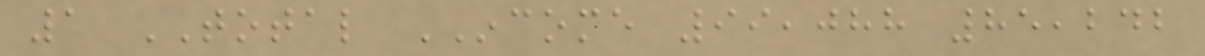1 TOTAL INCOME 99,088 85,242
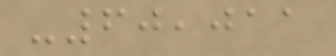-60,011
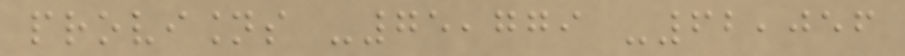provisions -75,779 -62,056
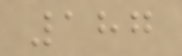187
